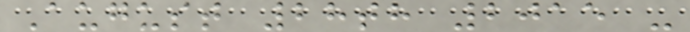August 28th 2015 -
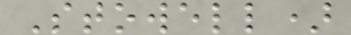Stowell)
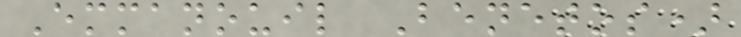Emmanouil Benetos)
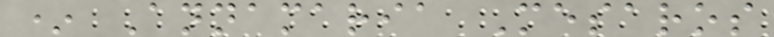* Annamaria Mesaros
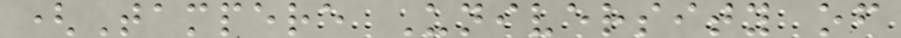(Tampere University of
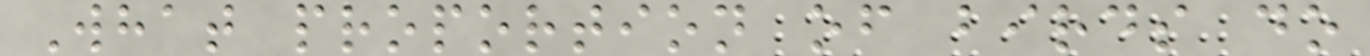What proportion of birds do
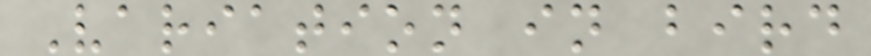Variation in bird
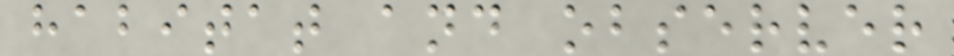habitat and observer
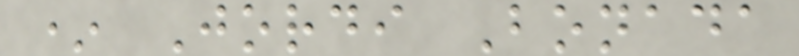* Jordi Bonada
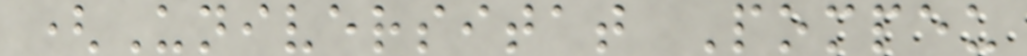(Universitat Pompeu
